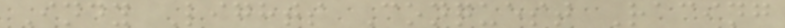Indy Lights Conquest Racing
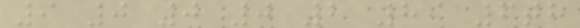9 0 0 0 2 89 6th
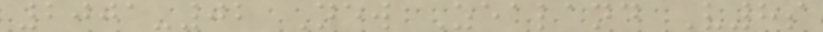2001-02 New Zealand V8s
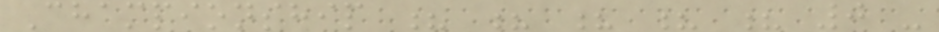Championship ? ? ? ? ? 0 -
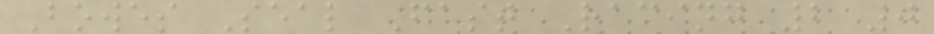Bowes Seal Fast Racing 2 0
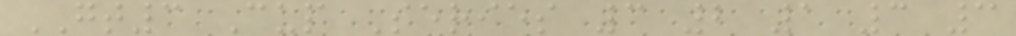GT3 Cup Series 3 2 1 3 3
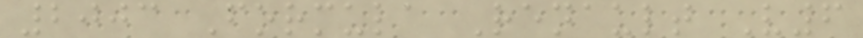2003 Formula Renault V6
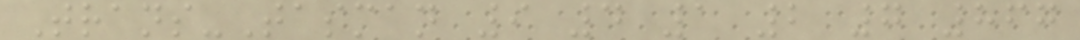Trans-Tasman 9 4 1 2 7 867
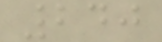240
